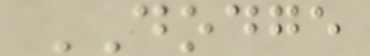DODGE
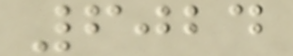6024
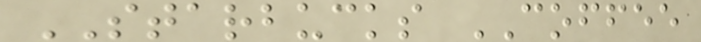STARBUCKS COFFEE
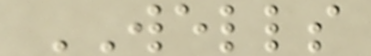WELLS
